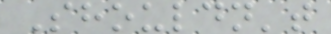Shouldn't
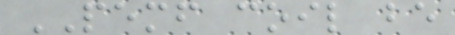PEMF coil be
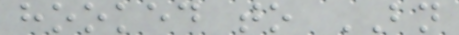hooked to BN
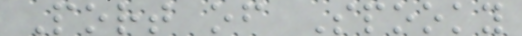Port of Spooky
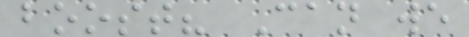boost? Can we
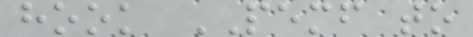hook PEMF to
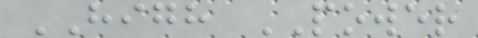HIGH POWER
